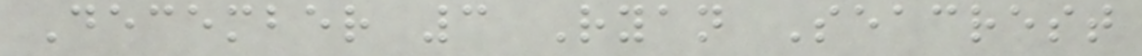December 3 Ryan Seacrest
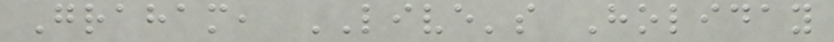Graham, LIVE's Holiday
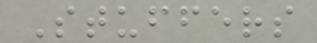Stuffers
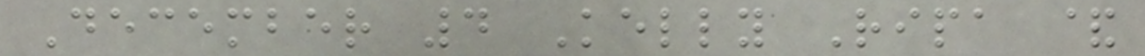December 4 Kelly Ripa &
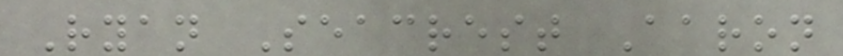Ryan Seacrest Aaron
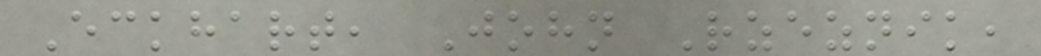Eckhart, John Rzeznik,
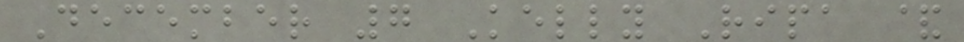December 7 Kelly Ripa &
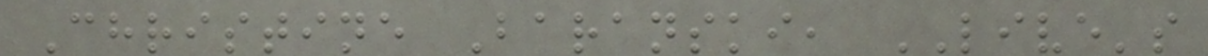Christine Baranski, LIVE's
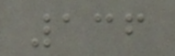136
